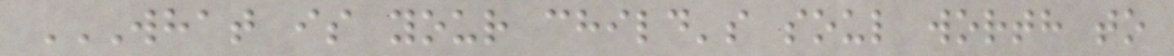WHAT IS YOUR CHILD'S SOUL WORTH TO
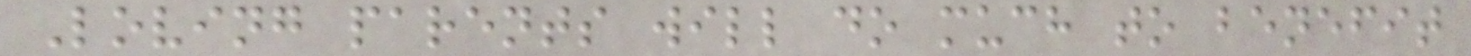Loving parents will do much to benefit
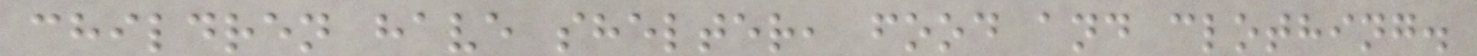children have shelter, food and clothing.
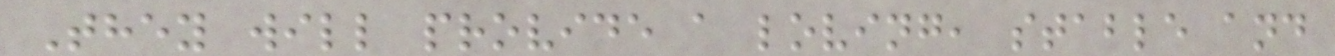They will provide a loving, stable and
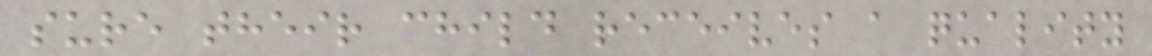sure their child receives a quality
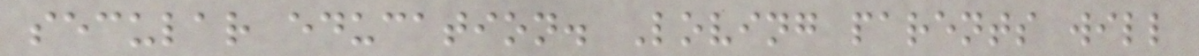secular education. Loving parents will
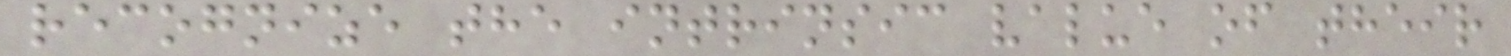recognize the intrinsic value of their
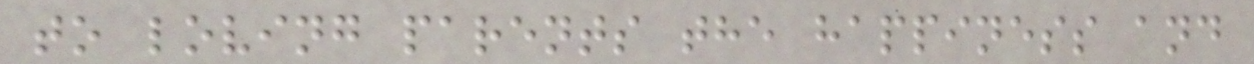to loving parents the happiness and
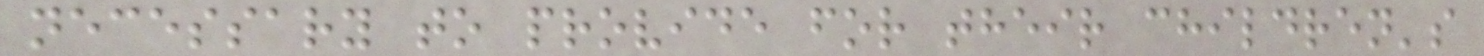necessary to provide for their children's
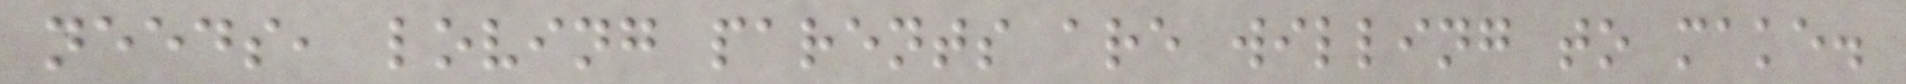needs, loving parents are willing to make.
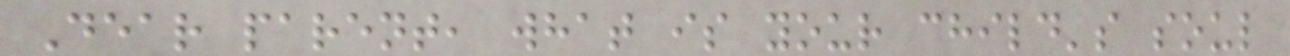Dear parent, what is your child's soul
